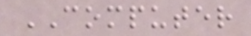COMPUTER
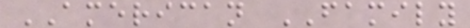AMERICAN FAMILY
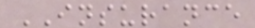INSURANCE
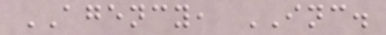AGENCY, INC.
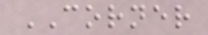CORNER
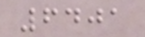6401
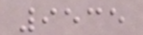9535
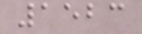1523
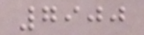7900
